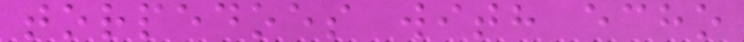torpedoes with echo
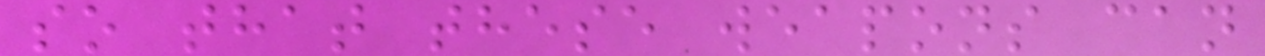so that these weapons can
